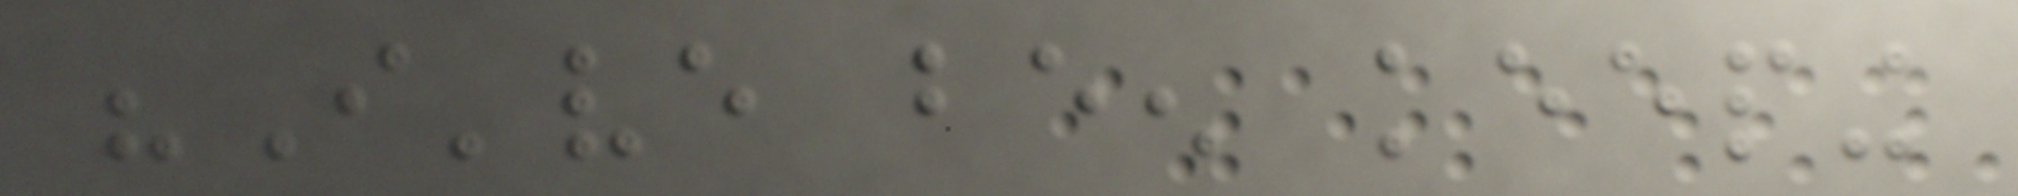"I've been keeping
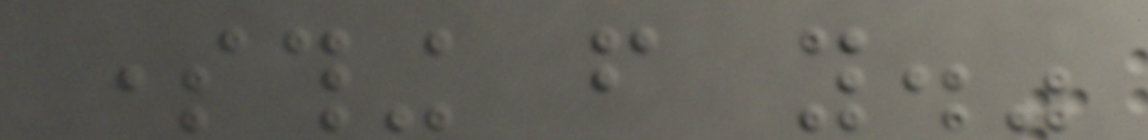something from you."
